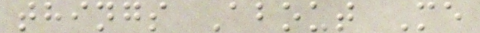things About Me
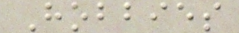Hobbies
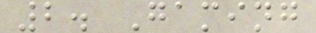2. Gaming
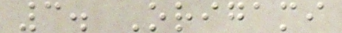3. Origami
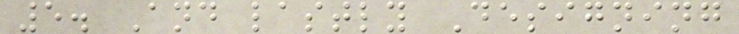5. And lastly Designing
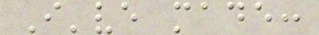I've made:
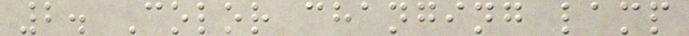2. Color changing lamp
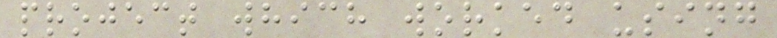project which worked using
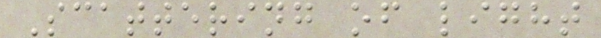Scattering of light
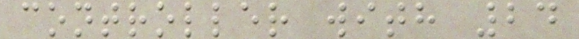controller with 24
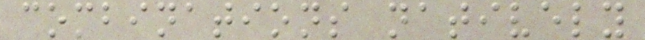combinations natively
